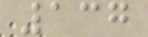137
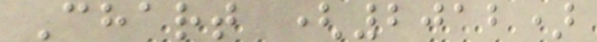Chart (2012)
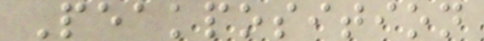Peakposition
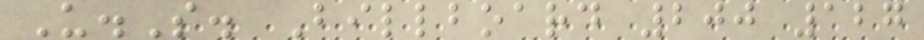U.S. Billboard 200 127
